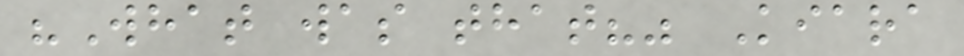"What was that?" Kiara
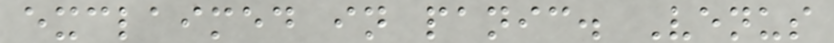exclaimed in panic. Venus
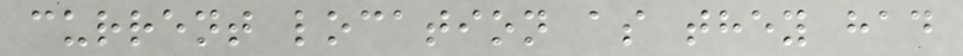current location as they had
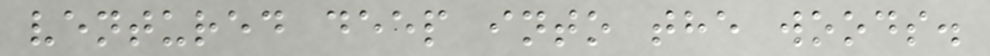ventured deep into the woods.
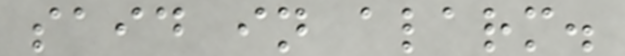said in alarm.
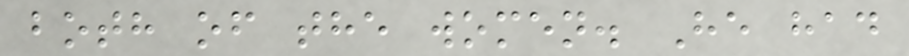both of the women. He had
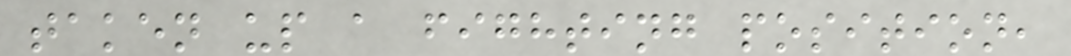taken up a fighting position,
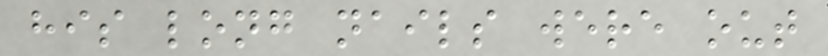his long nails were out
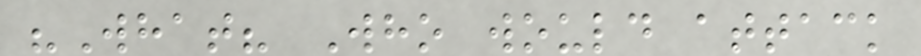"What? Who would attack
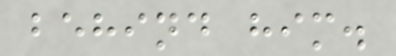behind him.
